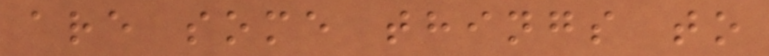are some things to
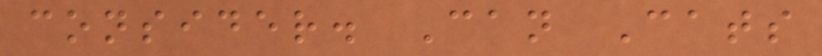consider. Can Cats
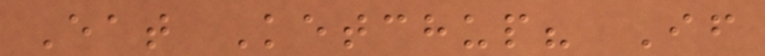Eat Ketchup? If
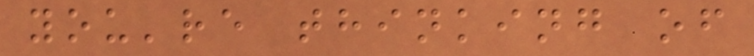you're thinking of
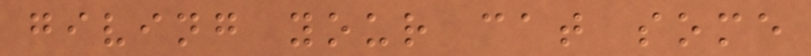giving your cat some
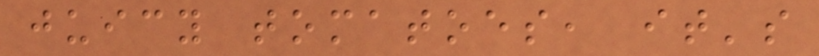juicy tomatoes, it's
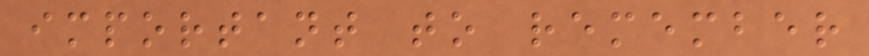important to remember
